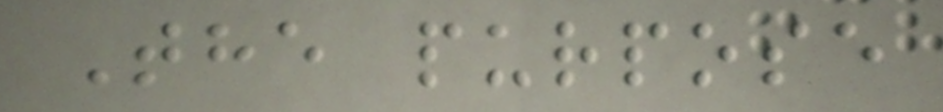The purpose
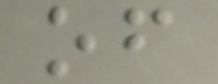of
